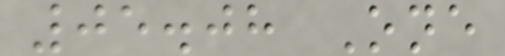05.08 One
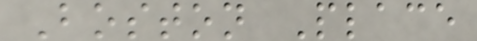Boston Place
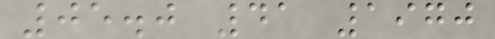05.0 41 1970
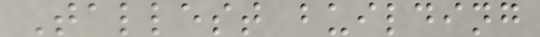Tallest building
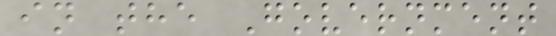in the Government
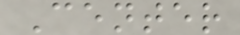Center
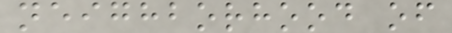neighborhood of
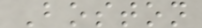Boston
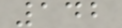142
